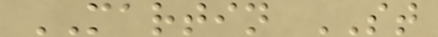MARTIN ST
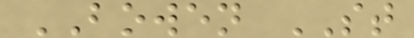BOWEN ST
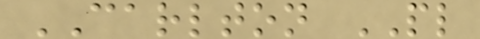CARLTON PL
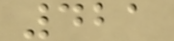421
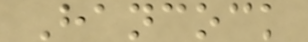Hancock
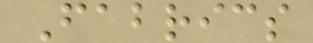Fabrics
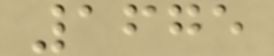1675
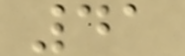41
